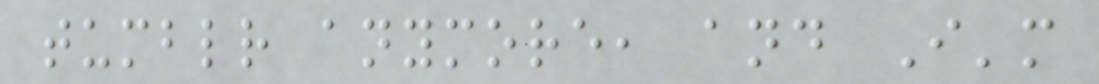tumblr anymore, and I'm
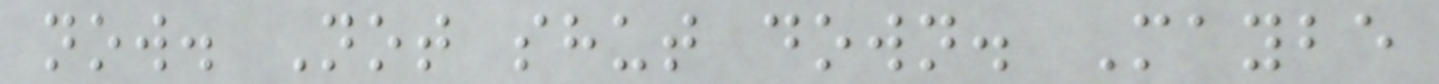now. Not shut down. Maybe
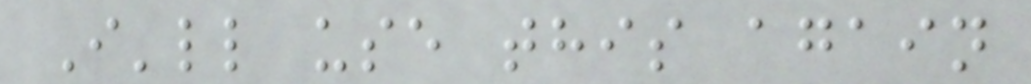I'll use this again
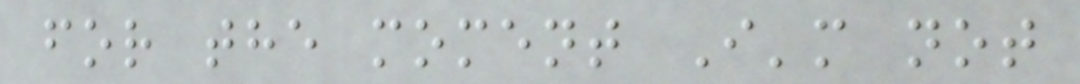for the moment I'm not
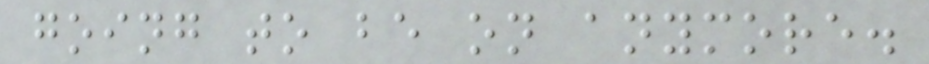going to be on anymore.
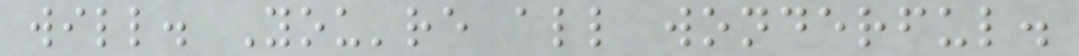will. You're all wonderful.
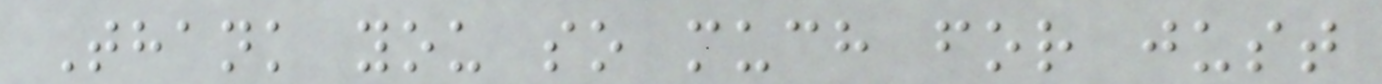Thank you so much for just
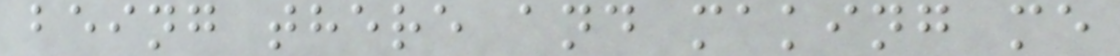being there and making me
